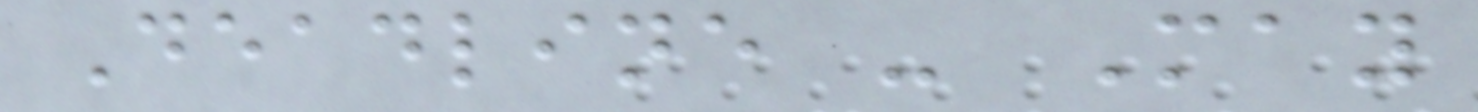Deadline - May
